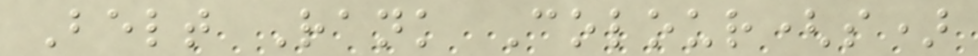Belt Rank Colour(s)
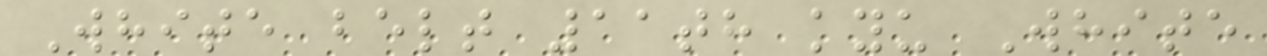White belt 11th kyu White
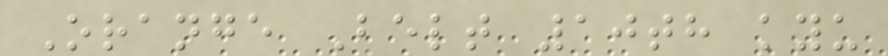Orange Belt 10th kyu
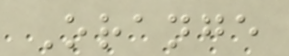Orange
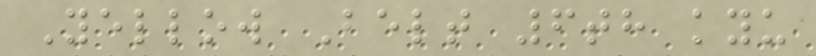Yellow Belt 6th kyu
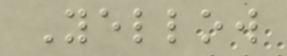Yellow
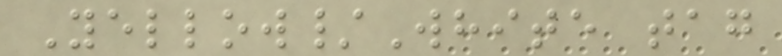Yellow/White tag
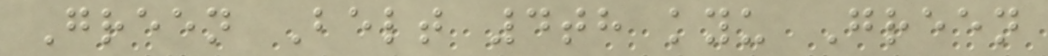Green Belt 4th kyu Green
